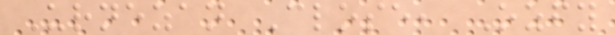Urnezan Close, Ozfy
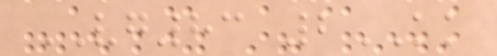VG83 2KK
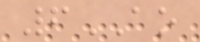6AO
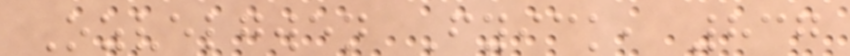Ozvelgwen Fyick, 837
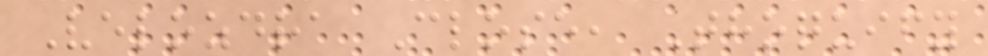Velozdra Close, Thoquify
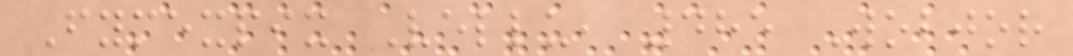Fymexpix Vellu, 485 Wobjor
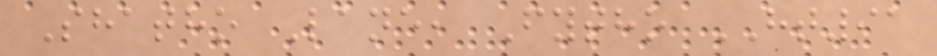Shatho Lane, Fytho HT91
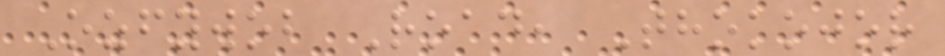Ozfywob Road, Thokojor
